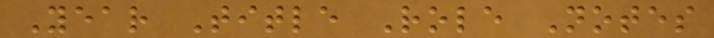Year Title Role Notes
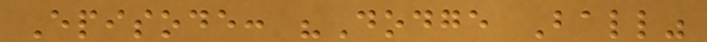Episode: "Dodge Ball"
